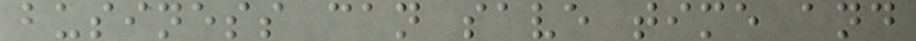business can save time and
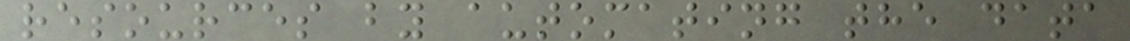resources by automating the data
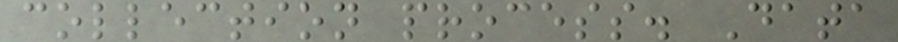collection process. Data
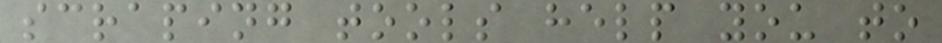scraping tools help you to
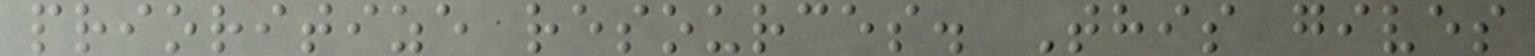prioritize resources. This gives
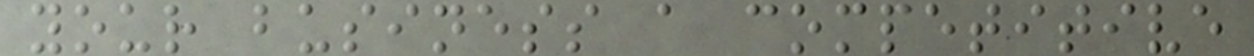your business a competitive
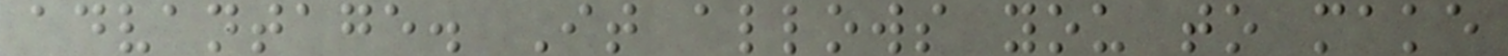advantage. It allows you to make
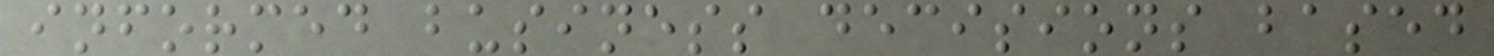informed business decisions based
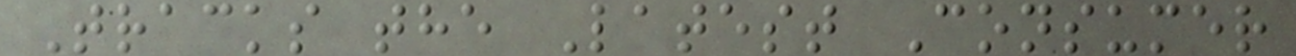Tracks the Latest Consumer
